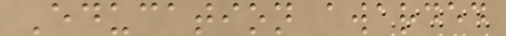Education awarded
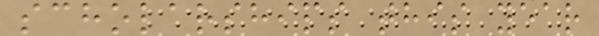scholarships this year
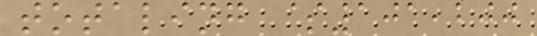totaling $101,200
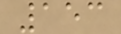153
